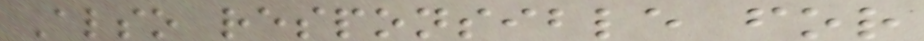Also responsible for
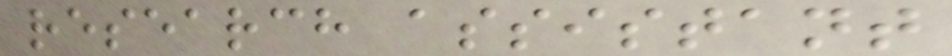research assistant
